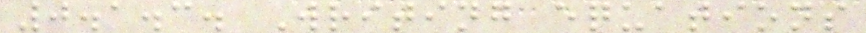0.1.3. Writing equations
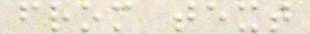from text
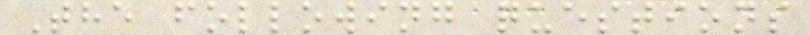The following questions
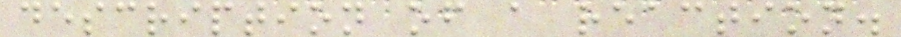description of a reaction.
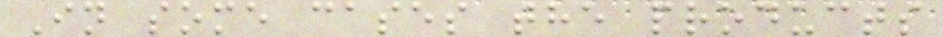In some cases the products
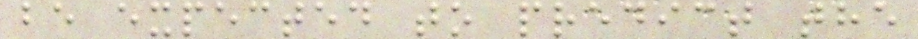be expected to predict the
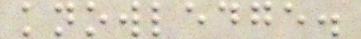knowledge.
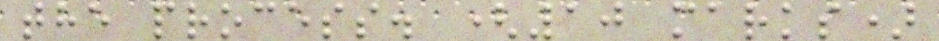the process. (10 marks)
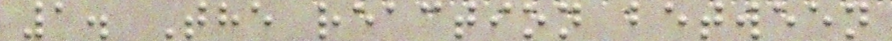1. The reaction between
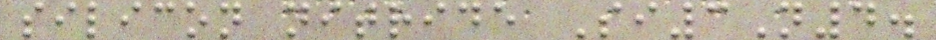silicon nitride Si3N4.
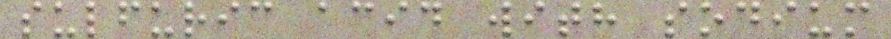sulfuric acid with sodium
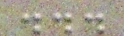...
